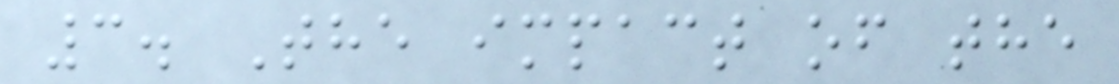3. The impact of the
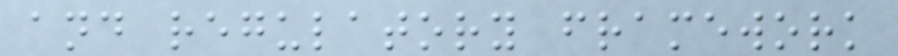and regulatory framework
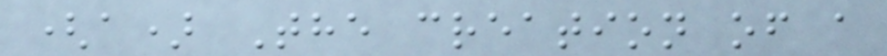(a) The creation of a
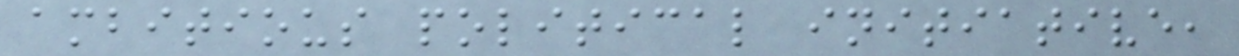ambitious political initiative,
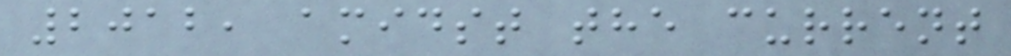2012, amidst the current
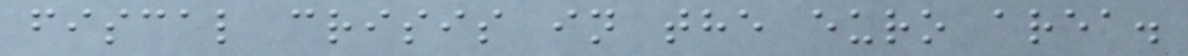fiscal crisis in the euro area.
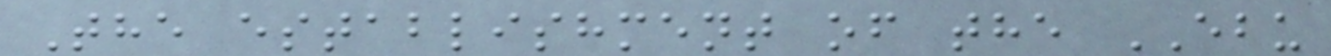The establishment of the EBU
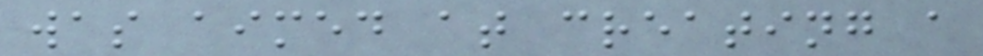was aimed at creating a
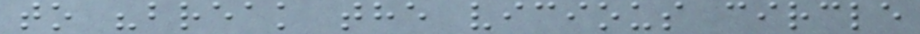to "break the vicious circle
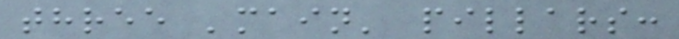three 'main' pillars:
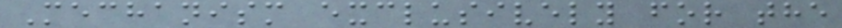Mechanism exclusively for the
